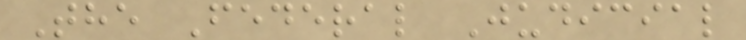The Federal Judicial
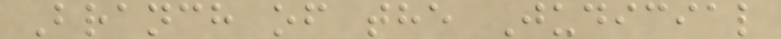Branch of the Judicial
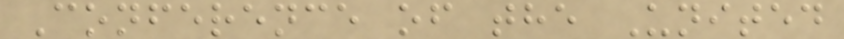Conference of the United
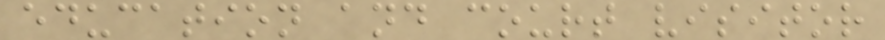education and court visitor
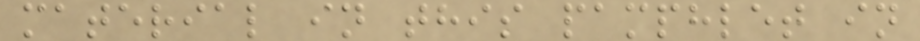material in this pamphlet in
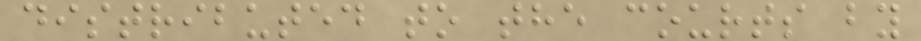distributed to the courts by
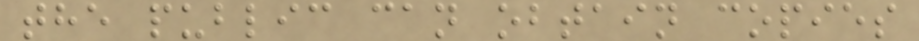the public can obtain copies
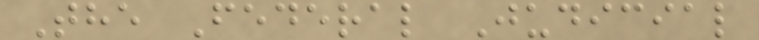The Federal Judicial
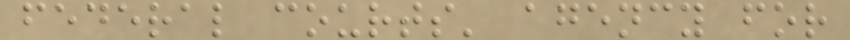federal courts' agency for
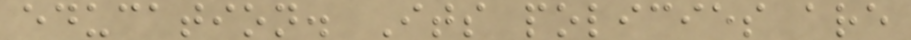education. Its policies are
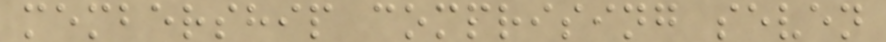membership comprising seven
